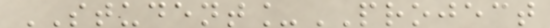STUDENT_PROJECT
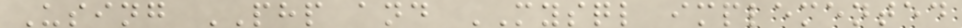Using PHP and MYSQL implemented
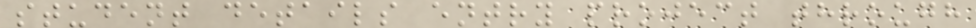student details entry project through
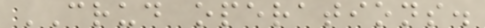CRUD operations.
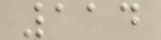114
